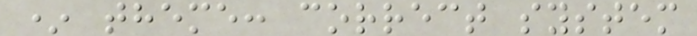* theme: correct system
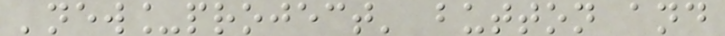'new_project' button and
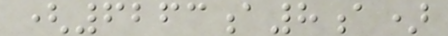(6263a8a)
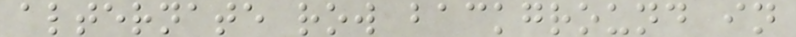alternate row background in
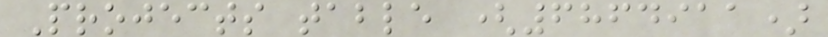Projects table (6864911)
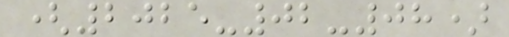(2025-02-08)
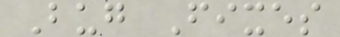Bug Fixes
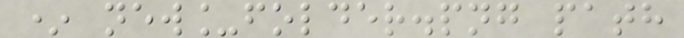* new_folder.png path
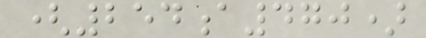(254a470)
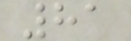81
